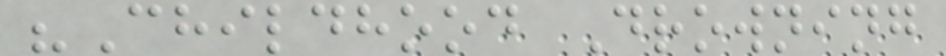"Childhood Drowning
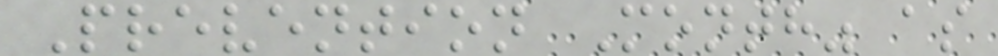Prevention Month" as
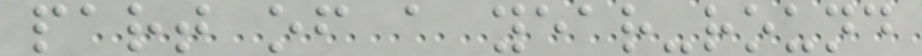part of a year-round
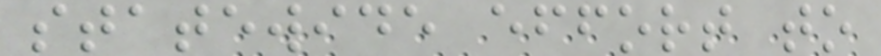statewide effort to
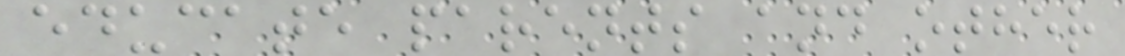educate parents and other
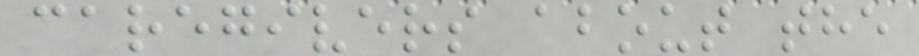caregivers about the
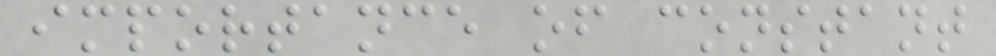importance of constant
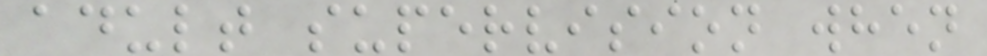adult supervision when
